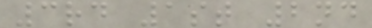3rd 1st 2nd
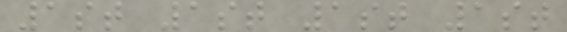1st 1st 1st 1st
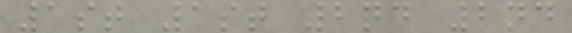1st 1st 2nd 2nd
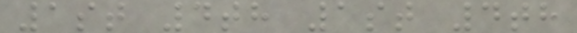1st 4th 1st 4th
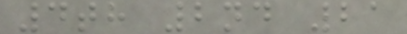4th 2nd 21
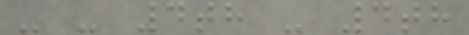- - 4th - 4th
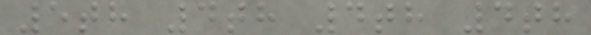5th 4th 4th 4th
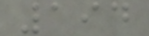194
